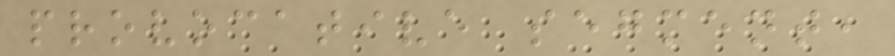provocative segment,
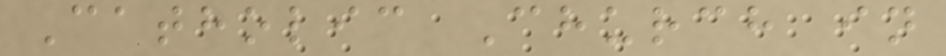Catholic Church in
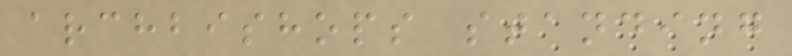archbishops standing
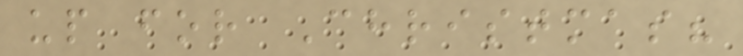up for Christmas?
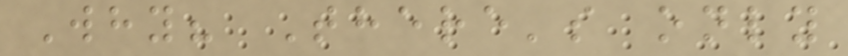Why? There's only
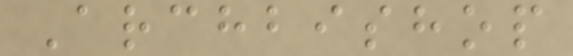Archbishop
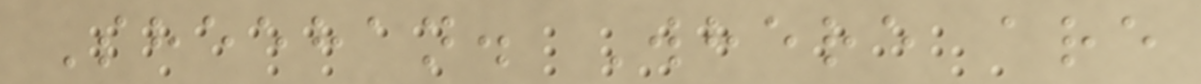Sheehan. Where are
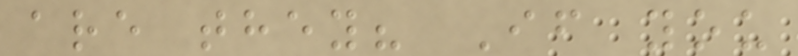are they? If you
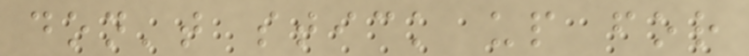don't stick up for
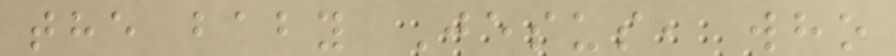the baby Jesus, who
